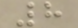8
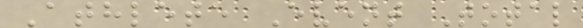Athlete Event Total
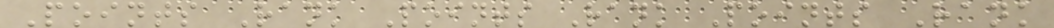Points Rank Points Rank Points Rank
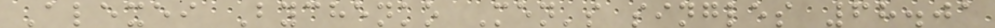Alexei Bychenko Men's singles 68.01
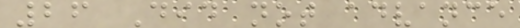26 Did not advance
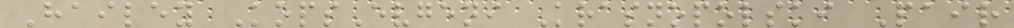Hailey KopsEvgeni Krasnopolski Pair
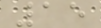15
